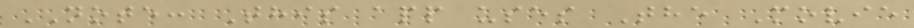NOTE: This app uses The Movie
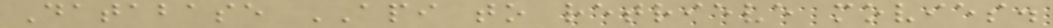Database API to retrieve movies.
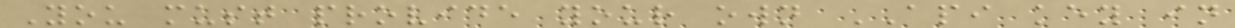You must provide your own API key in
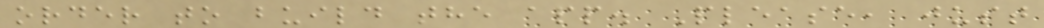order to build the app. Please, just
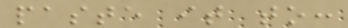paste it to:
